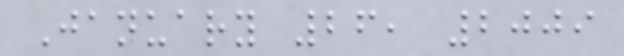January 26, 2009
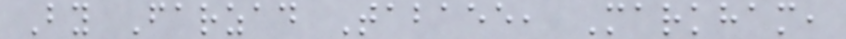By Farzad Tabaee, Markham,
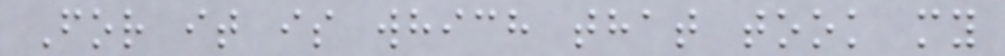For it is which that took my
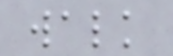walk
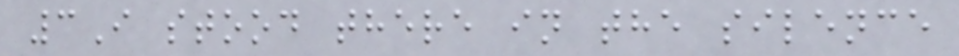3I stood there in the silence
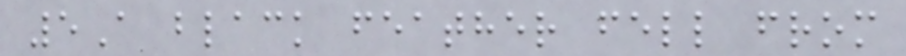5A black feather fell from
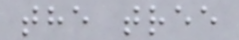the tree
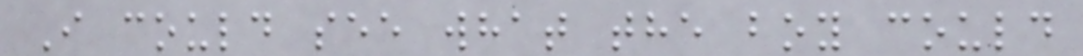I could see what the boy could
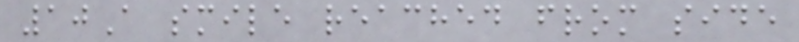10A smile reached from side
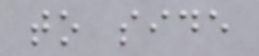to side
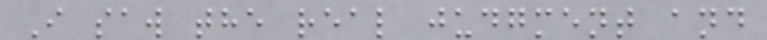I saw the real judgment and
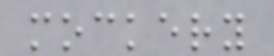mockery
